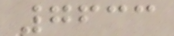7633
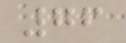76
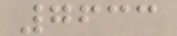7633
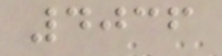4036
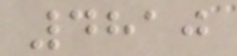4810
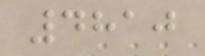4810
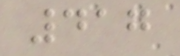417
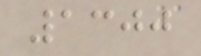1300
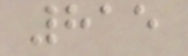815
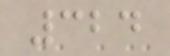324
